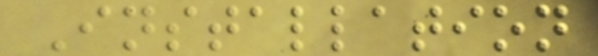Installation
